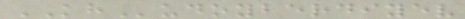KHudoyberdiyev
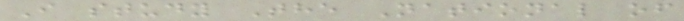I study The National of
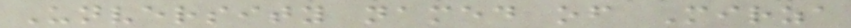Unversity named of Mirza
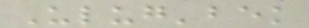Ulug'bek
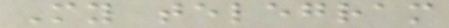My telegram
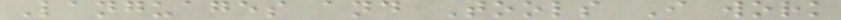Languages and Tools I work
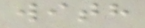with
